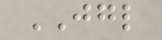JGL
